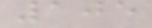105
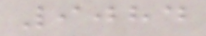9084
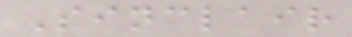Sinclair
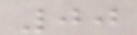00
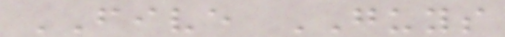FIVE GUYS
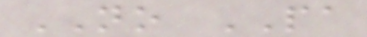NO PA
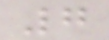7
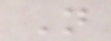N
